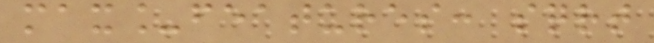max_features: sqrt
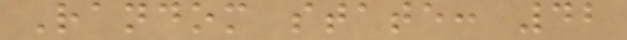Random state: 42
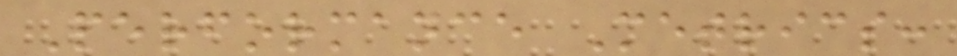Performance Metrics:
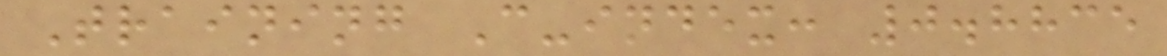Training C-index: 0.8835
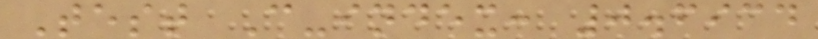Test C-index: 0.6934
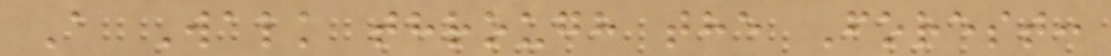A Walk through the Forest:
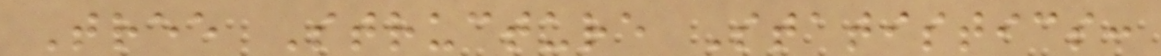Tree Structure Statistics:
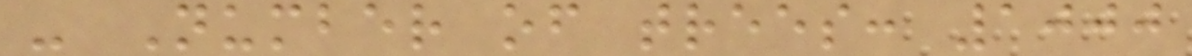- Number of trees: 1000
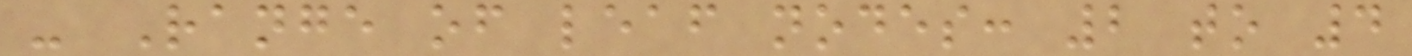- Range of leaf nodes: 2 to 4
